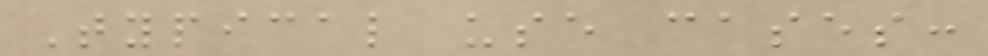Typical use cases:
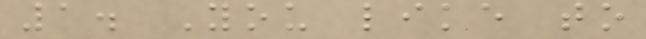1. You like to
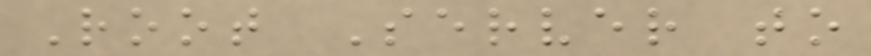Root Server to
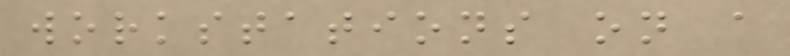workstations on a
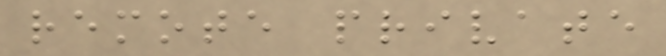remote private
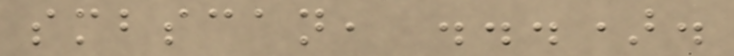smbscan, ...).
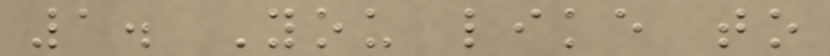1. You like to
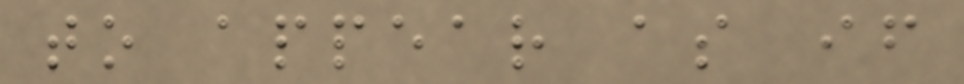to appear as if
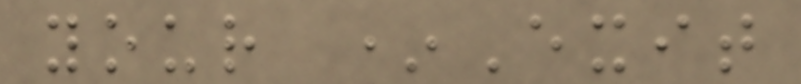your *Exit
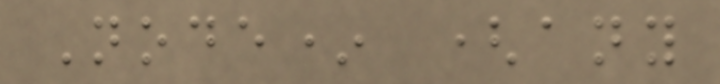Node* (any
